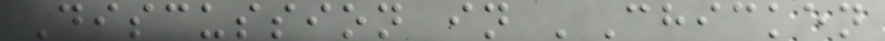Discussion in 'Chicken
